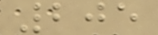205
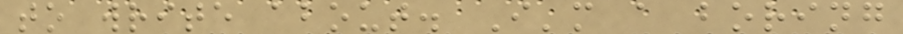to write about. I'm a boring
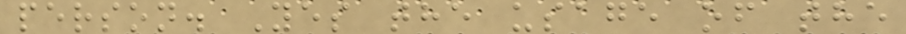person. Yes the usage of the
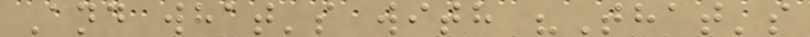And what's with "That's
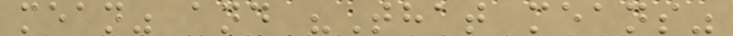mean" and "That means"
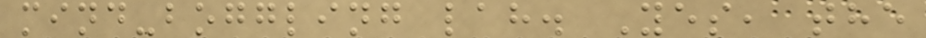mind-boggling lah. Yes, the
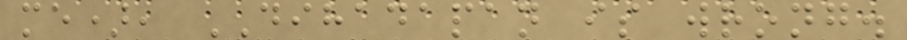me), DIHADAPAN is wrong.
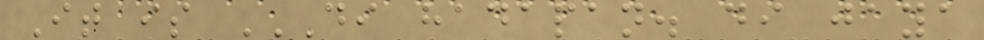It is DI HADAPAN. DI JAYA
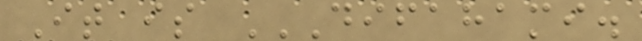It is DIFAHAMI.
